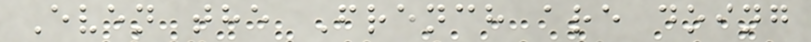Even the French are doing
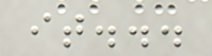it...
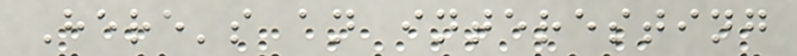Here's an interesting
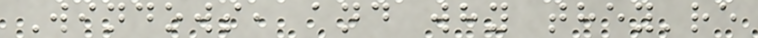Windows, and why they're
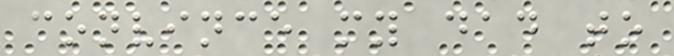convince my dad to
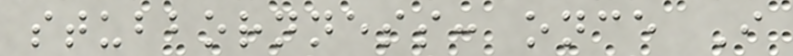stubbornness: once I
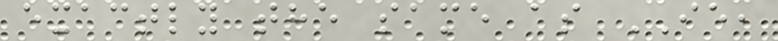exactly the same as IE,
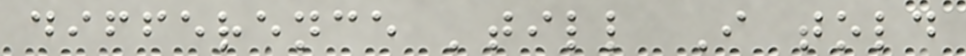difference 'till I told
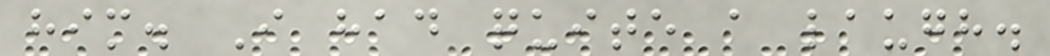him. I had quite a laugh.
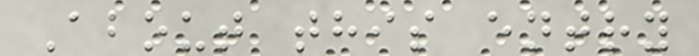About this entry
